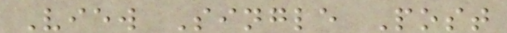View Single Post
